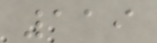119
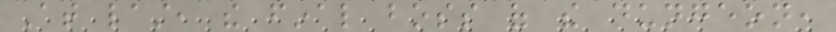At last, the final boss of the dungeon,
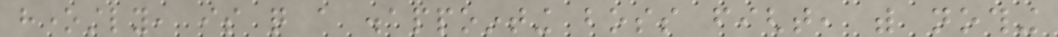honestly, is quite a disappointing boss fight, with nothing
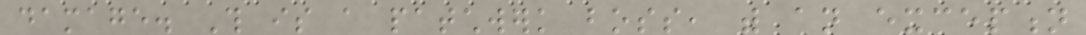damage. This is a patchwerk boss, with an exception
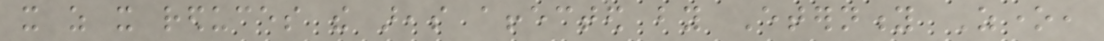it as it reduces the areas affected by Eternity Zone,
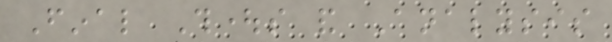Final Thoughts and Analysis
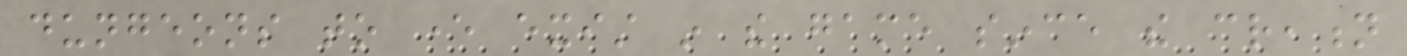dungeons to ever exist in the game since the creation
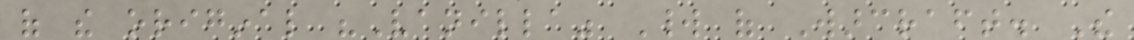of the original "Vanilla" World of Warcraft. The
